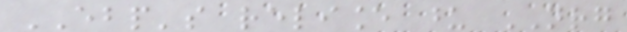EBP's reliance upon NRG
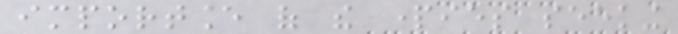importance of the parties seeking
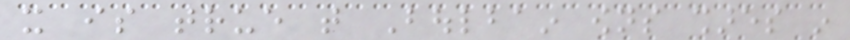it is true that Boulbain owns shares in
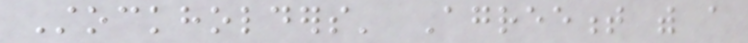Stockholders' Agreement with a
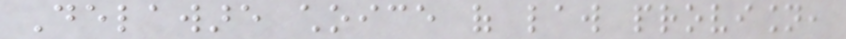Delaware choice of law provision,
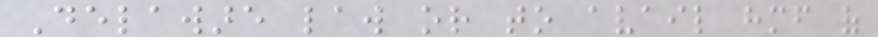Delaware law or to avail himself of
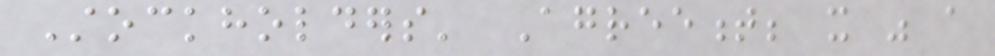Stockholders' Agreement; it was a
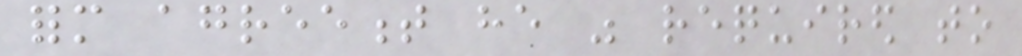form agreement he was required to
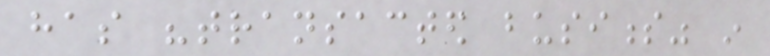has "transacted business" in
